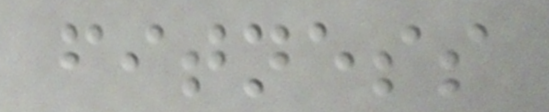fitness
